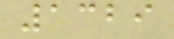1329
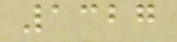1327
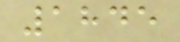1845
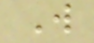W
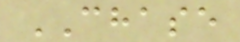CHASE
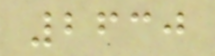2630
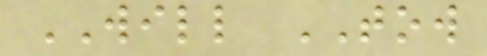WILL TOW
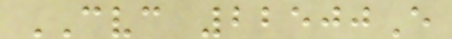CVC 22500E
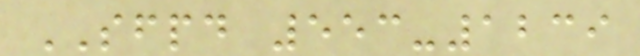SFPD 553-1239
